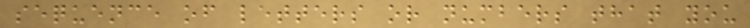sequence of letters or numbers that you
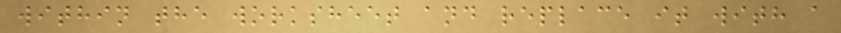within the worksheet and replace it with a
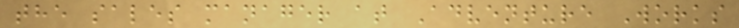the sales manager at Adventure Works
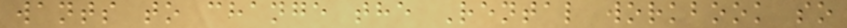wants to change the Rental workbook so
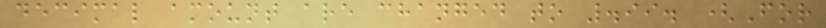decimal amount are changed to .99. (For
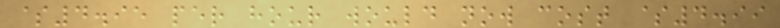$4.95 per hour would now cost $4.99
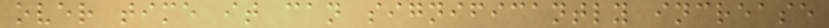over time it can significantly increase
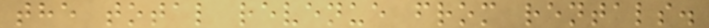the total revenue from rentals.
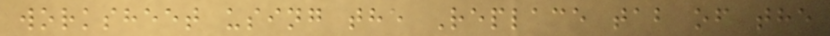worksheet using the Replace tab of the
